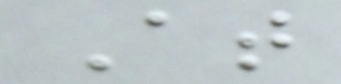At
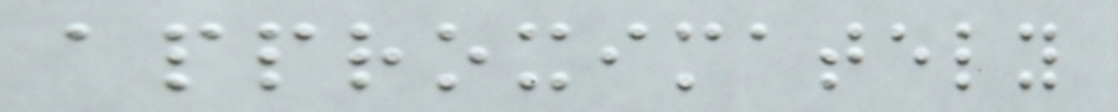approximately
